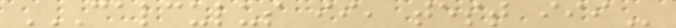CALCULUS II, TEST III
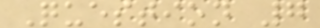Question 7
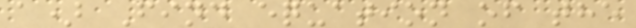a) Find equation of the
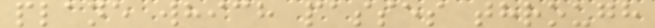plane which passes through
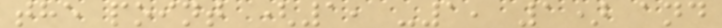the point (1, -1, 1) and
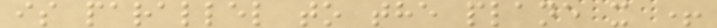is parallel to the plane x +
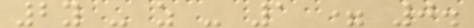2y - z - 1 = 0.
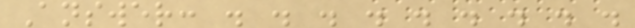Answer: . . . . . . . . .
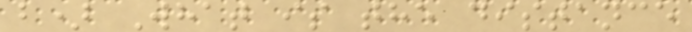b) What is the distance
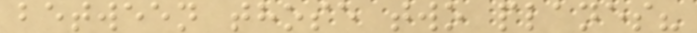between those two planes?
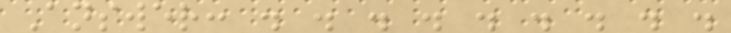Answer: . . . . . . . . .
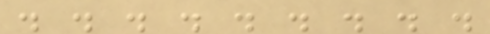. . . . . . . . .
